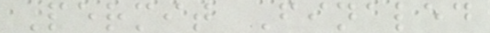Permit Finaled
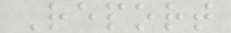Report
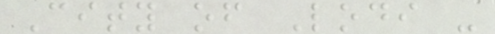City of Lodi -
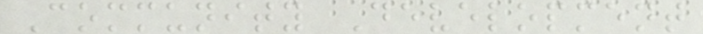Community Development
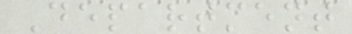Department
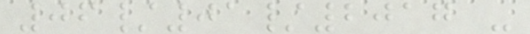06/01/2017 -
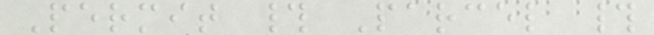Permit # Parcel #
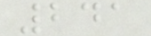241
